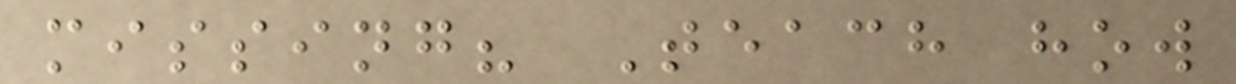missing? Teach how
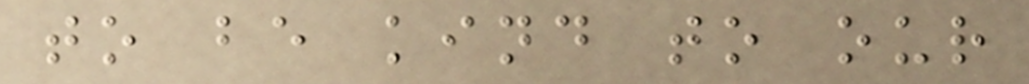to be kind to our
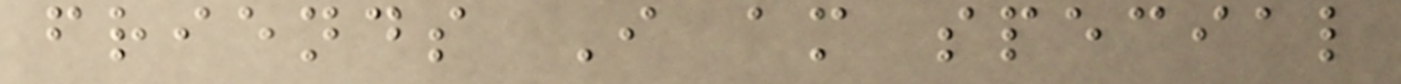friends I am special
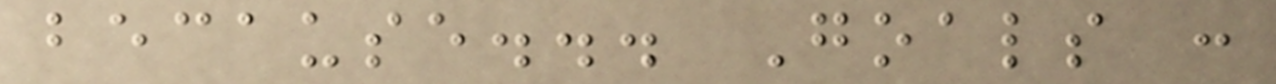because... Goals :
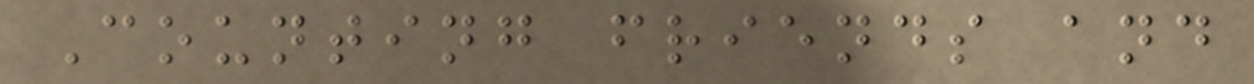Counting friends and
